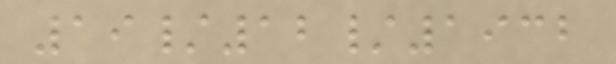19/12/1932
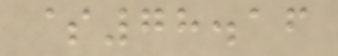$78.16
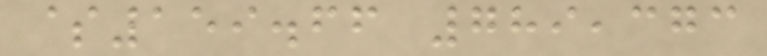$159.66 789,373
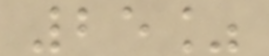25%
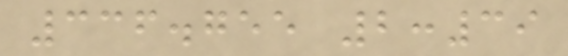336.755 2:39
